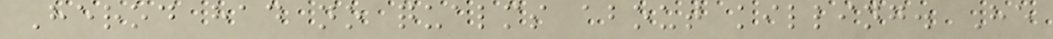Herod had no qualms about killing. He
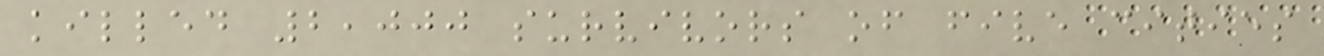killed 2,000 survivors of five cities
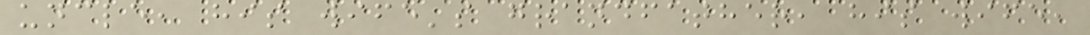uncle, his wife's grandfather, his wife,
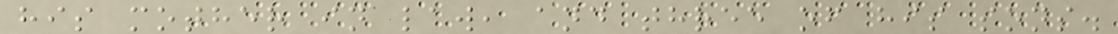his mother in law, and three of his sons.
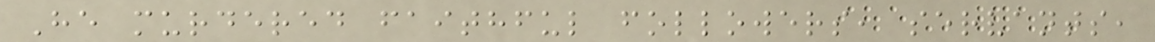He murdered faithful followers, servants,
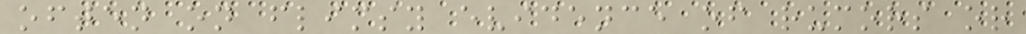often on flimsy evidence of rumors or
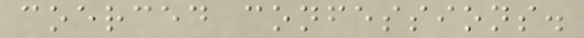coerced confessions.
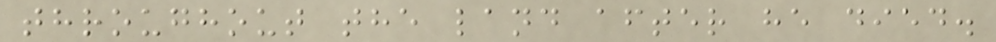throughout the land after he died.
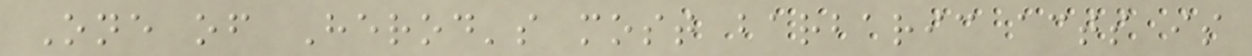One of Herod's most barbaric acts is
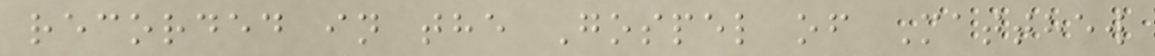recorded in the Gospel of Matthew
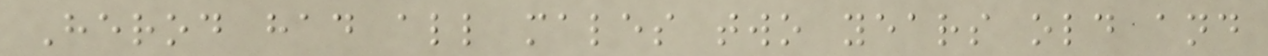Herod had all males two years old and
